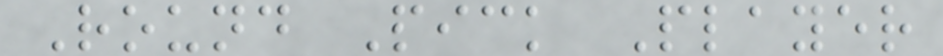Round Pick Player
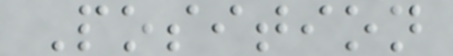Position
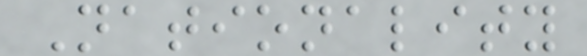Nationality
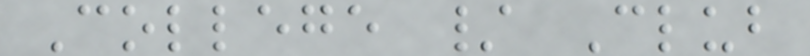College / Club
